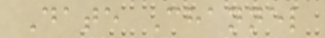Date Channel
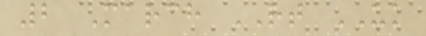2 March RT UK
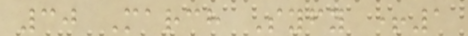30 March Syfy +1
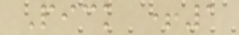Pick +1
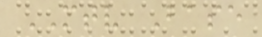MTV Base
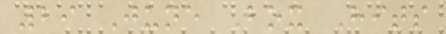29 June Box Hits
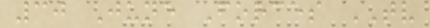30 June Forces TV
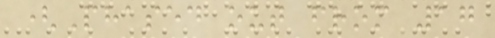(Phased out from 17
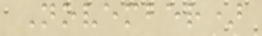November)
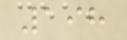198
